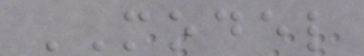MODEL
